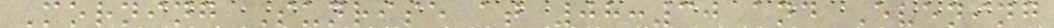Morning Sunrise at 08:30 and Evening
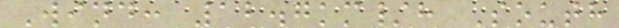Wind: 12.7km/h South
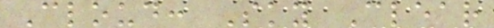Cloud: Sky Clear
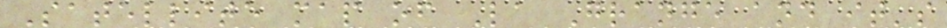Satellite map of La Grange and it's
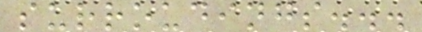surroudings...
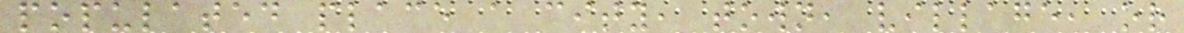populated place a city, town, village, or
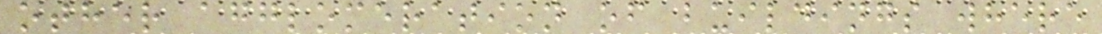other agglomeration of buildings where
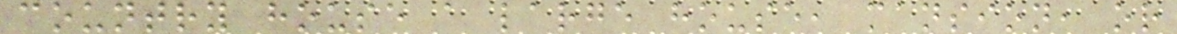country house a large house, mansion, or
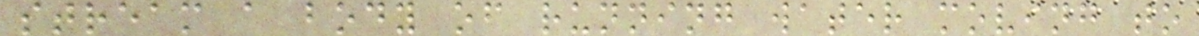stream a body of running water moving to
